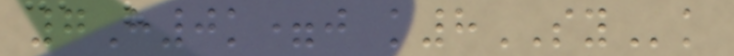7H0k=j k8SYk
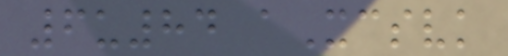6u84 aXcsvk
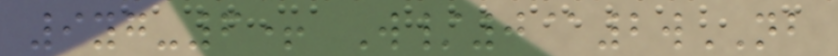9yg-6+ W/0@2wNB
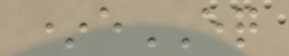*eEQ
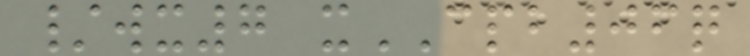/wx7 xCPB06q
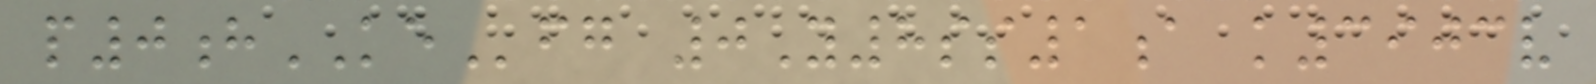p0hKEfg 0Y8ss1a k3903v
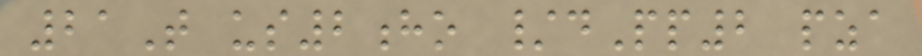21T us2ho /dPp2 pza
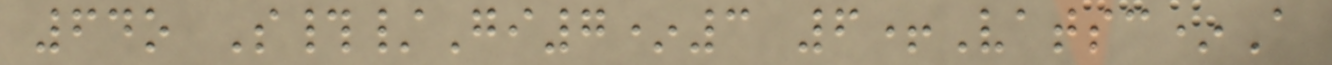64o S#/Gi7*3 6+Vatsc*A
